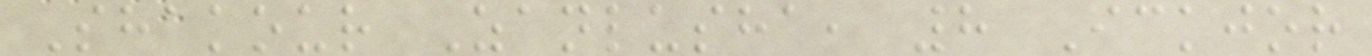Shakour Zanlusha, 8 Ickjor
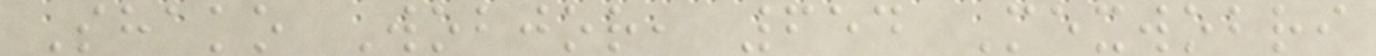Shako Wobjor, 654 Mexwobri
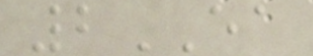2EA
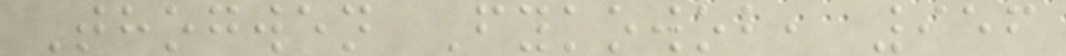Thogwen Fykowob, 956
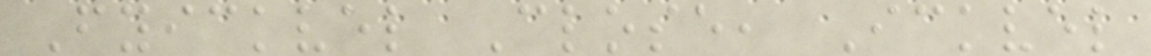Fyickvel Close, Ickvel
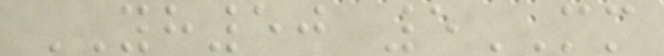YH50 5MM
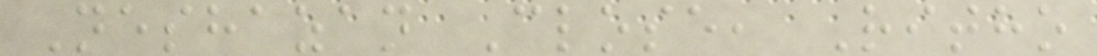Neshazan Close, Ritho
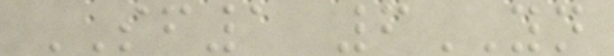SF1 6YN
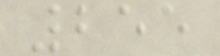255
